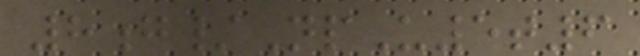8g/NpU5t6
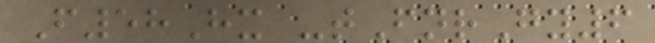F58Hx -tFnrGy6
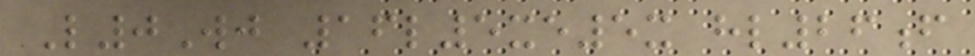L0Wj 16l5xe5x hl26f
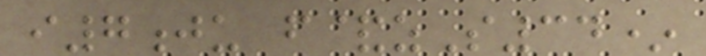i7ju f&zS34*
